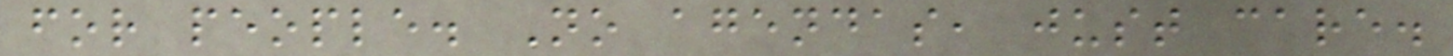for people. No agendas, just care.
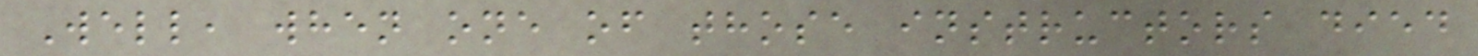Well, when one of those instructors died
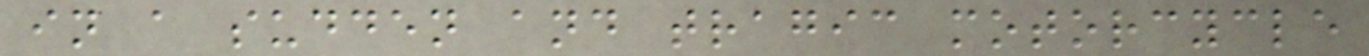in a sudden and tragic motorcycle
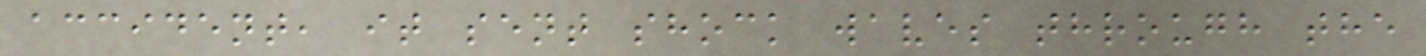accident, it sent shock waves through the
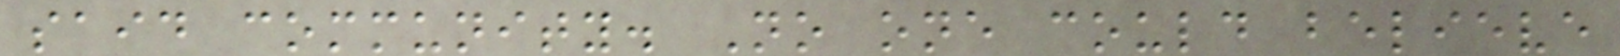said community. No one could believe
